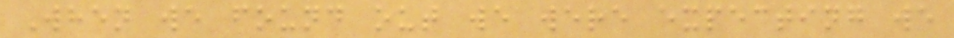When we found out we were expecting we
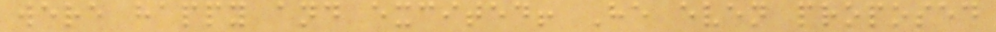were happy and excited! He even proposed
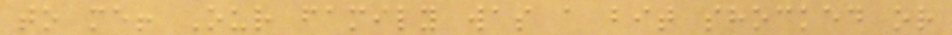to me! Our family was a bit shocked or
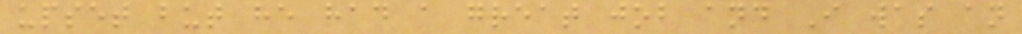upset but he had a great job and I was an
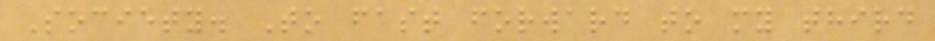Society. To fast forward to my third
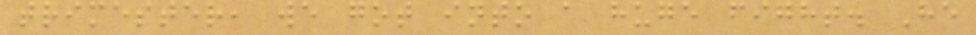trimester, we got into a huge fight. He
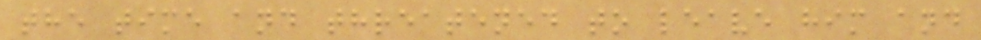the time and threatened to leave him and
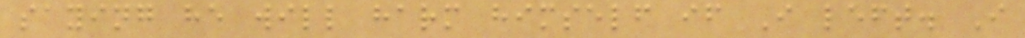saying he will harm himself if I left. I
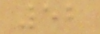52
